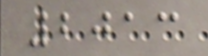2013
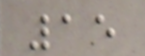15
